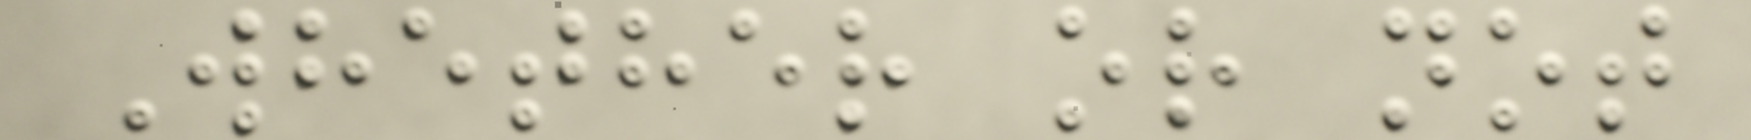Whether or not
